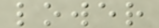lower
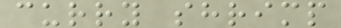curry shrimp
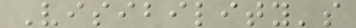Visibility's
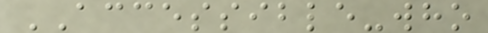ACCESSIBLE-who
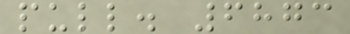pull. 6873
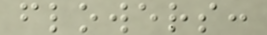flowers:
